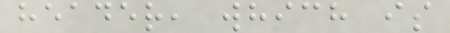header, which is
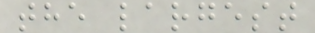the largest
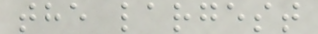the largest
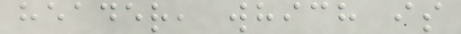header, which is
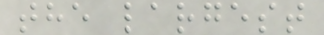the largest
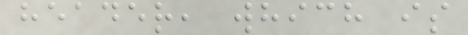header, which is
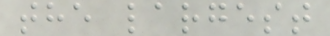the largest
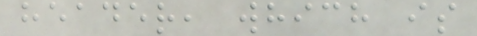header, which is
